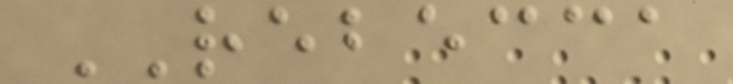REBECCA
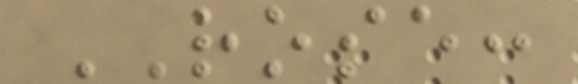ROSE:
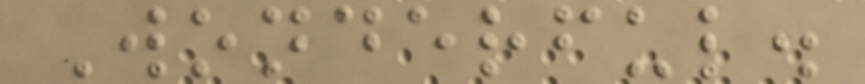Wonderful.
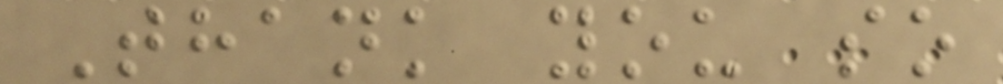Thank you so
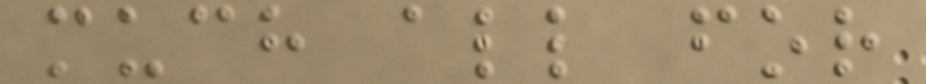much all for
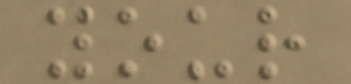your
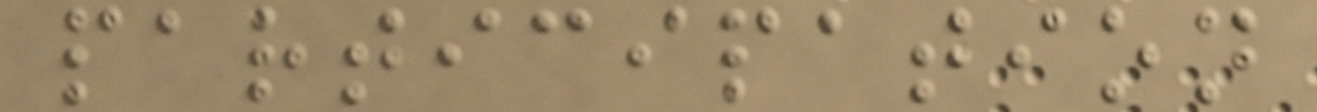participation
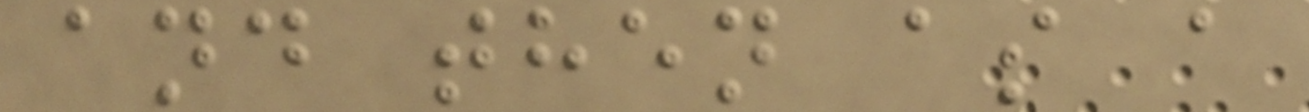and then as a
